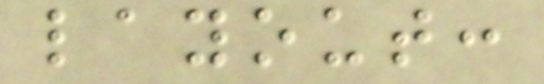layout:
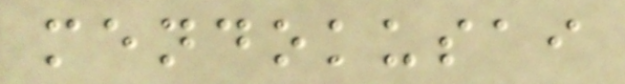mendokusai
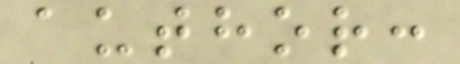author:
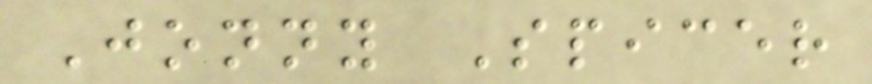Jonny Spicer
